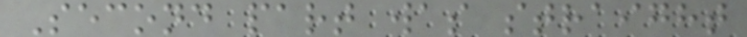Second part was straight
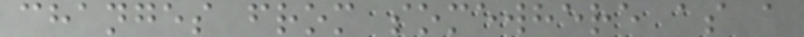changes from somewhere as a
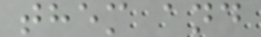them and
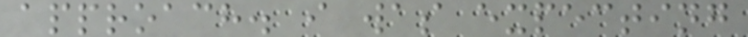approach. i was expecting
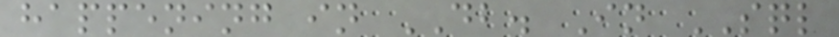happening in DB. In SQL
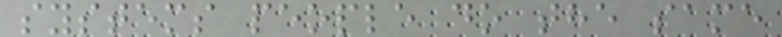systems people do the same
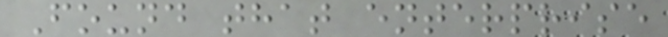Found that enterprise
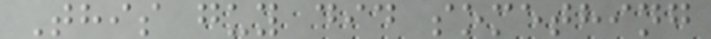This guy did something
